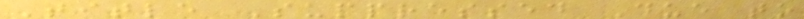Title Suppressed Due to
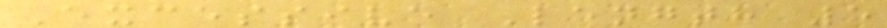Excessive Length 5
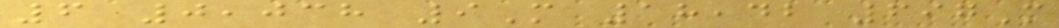6 0,038 9M 18,42 697M
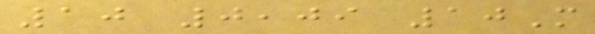10 0,09 10M
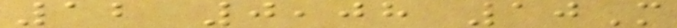12 0,08 10M
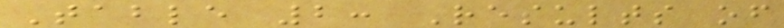Table 2: Results of
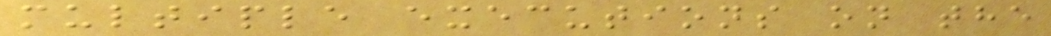multiple executions on the
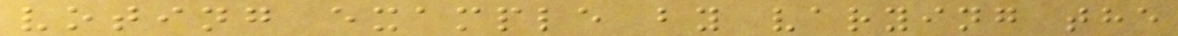voting example by varying the
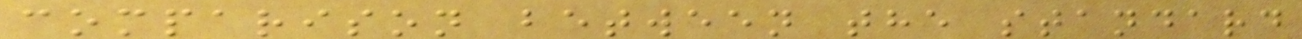comparison between the standard
